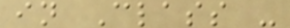in Class -
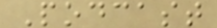Podcast
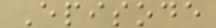Episode
